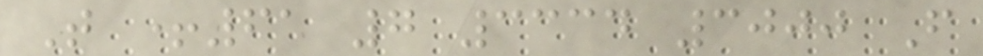T +61 7 3334 3000 F
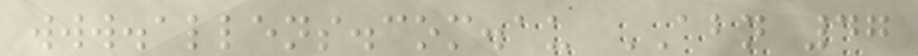www.allens.com.au ABN 47
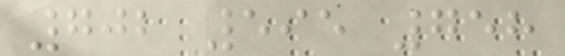702 595 758
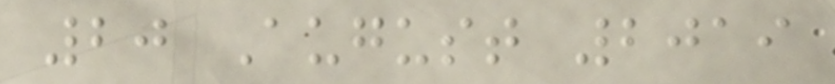20 August 2019
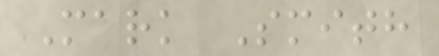Mark Smith
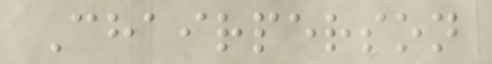Chairperson
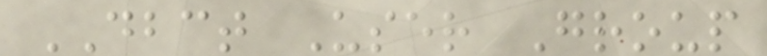DBCT User Group
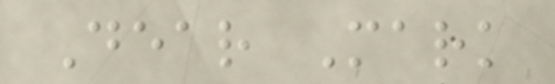Dear Mark
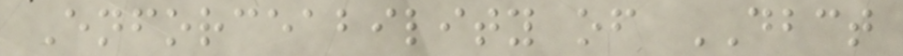Enforceability of DBCT
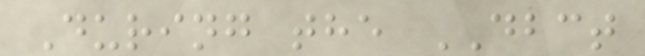During the DBCT
